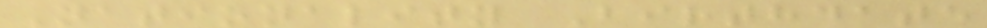Nationality Birthdate
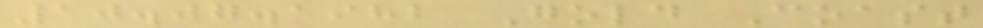10.07.1982 Gold Coast
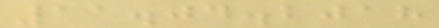11.04.2018
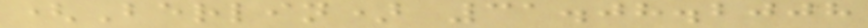(Berlin) 31.08.2008
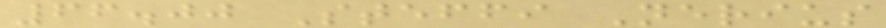66.00 Steffi Nerius
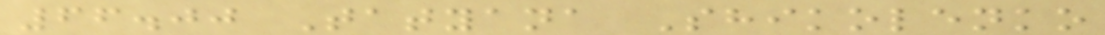66.00 Tatyana Shikolenko
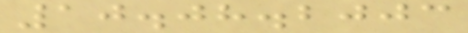10.08.2003
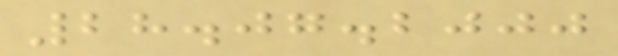28.07.2000
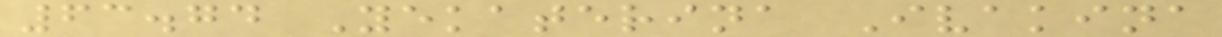63.74 Yekaterina Ivakina
